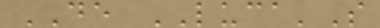DE LUCA'S
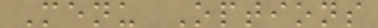Menu Options
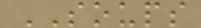SOUPS
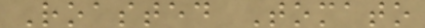Roasted Tomato
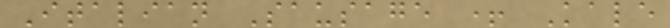Italian Sausage + Kale
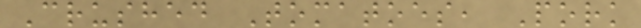Crushed Tomatoes, Pork
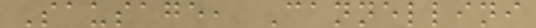Sausage, Cannellini
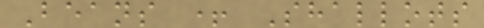Beans + Shallots
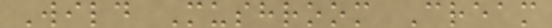Wild Mushroom Cream
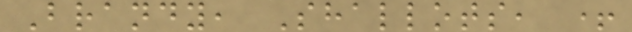Brandy, Shallots, +
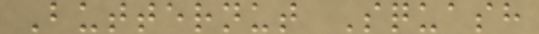Butternut Squash
